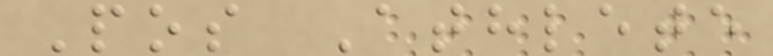Pos Athlete
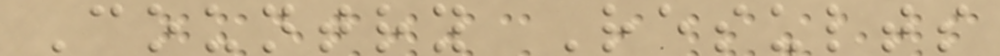Country Results
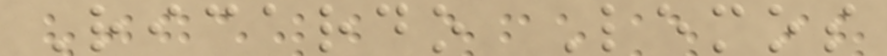Ricardo Lemos
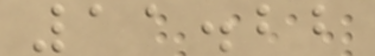11.22
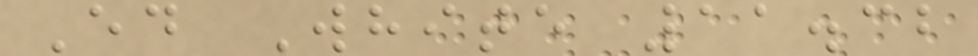Ed White 11.32
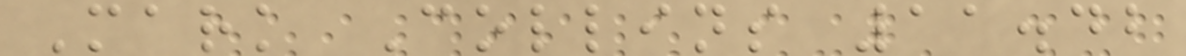Mark Collins 11.42
